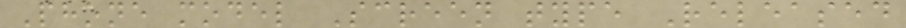Phone model Screen type Released
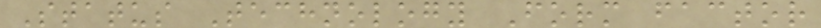Status Technology Form factor
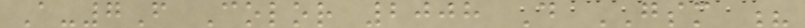A-7F Color 2008 D GSM ?
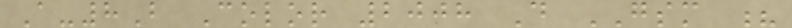A-8B Color 2008 D GSM ?
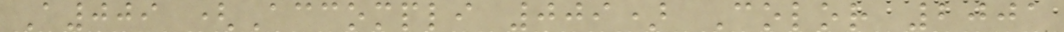A009 (Accompli 009) Color 2001
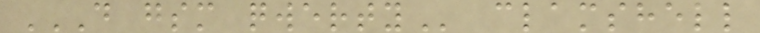D GSM QWERTY clamshell
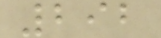292
